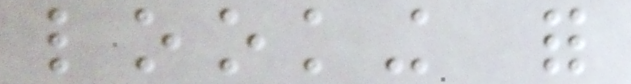looking for
